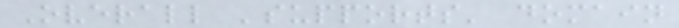Overall 'supports' domain
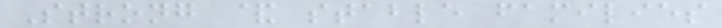Strong & stable families
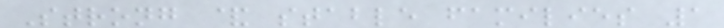Strong & stable families 1
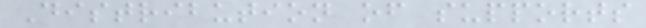Distribution of supports
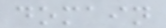domain
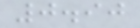0.90
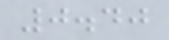0.40
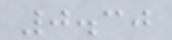0.30
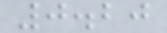0.20
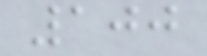100
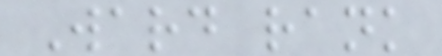Ward rank
